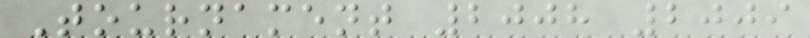Tournament 2008 2009
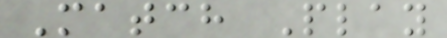Match Play
